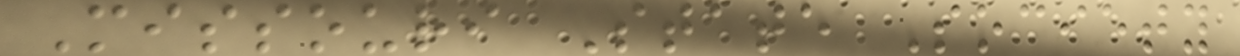Missouri State Society
